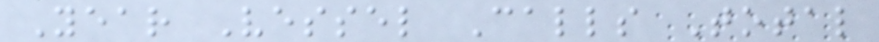Year Vessel Calls Total
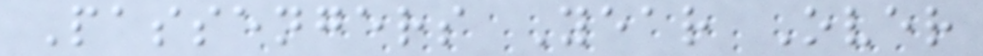Passengers Year Over
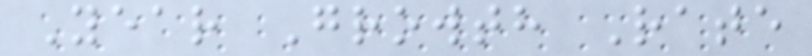Year Growth Rate
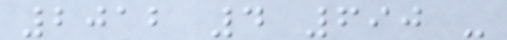2012 4 690 -
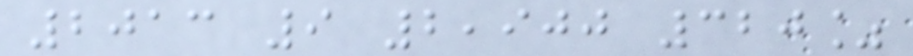2013 9 2,900 320%
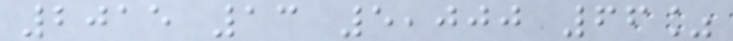2015 13 5,000 66%
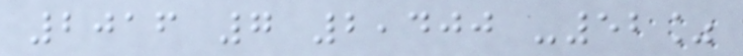2016 7 2,400 -52%
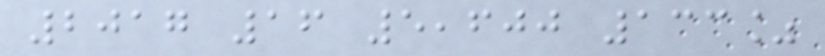2017 16 5,600 133%
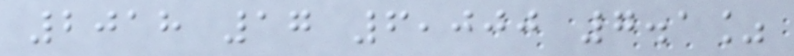2018 17 6,000 7.1%
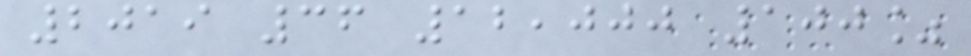2019 36 12,000 100%
